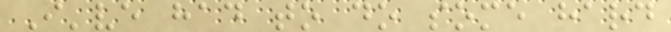I've had to do some hard
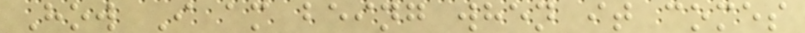How I am being when it comes
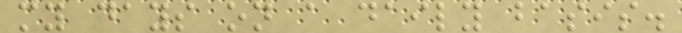my days on a daily basis.
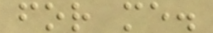for me.
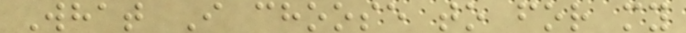What I choose to for my
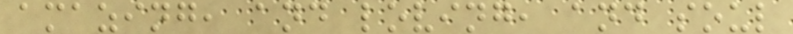amazing, and loving, and soul
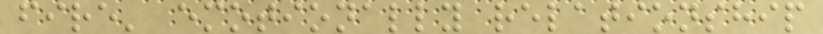fire' emotionally relationship
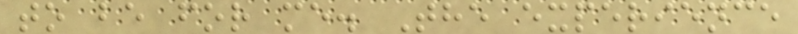to be for me. The experience
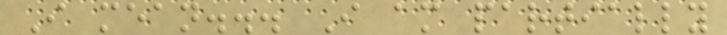I mean... I am partially
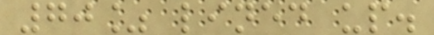70% lined up.
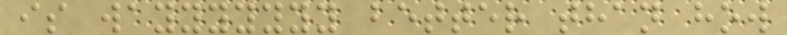is wayyyyyyy better than how
